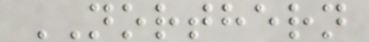NORTHERN
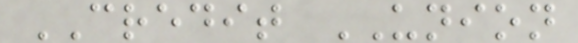CREDIT UNION
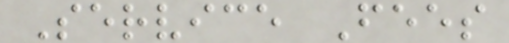Service Fees
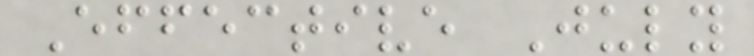Effective July
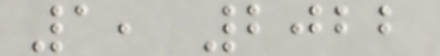1, 2022
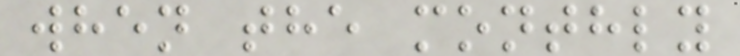when the monthly
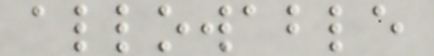allowable
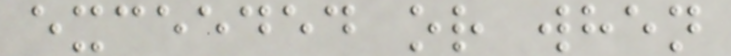exceeded or when
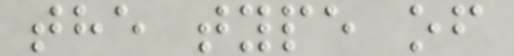the type of
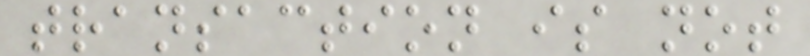transaction is not
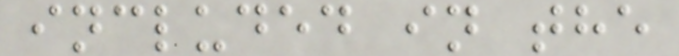included in the
